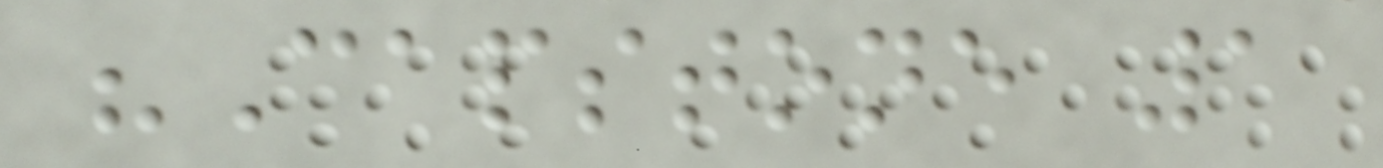"Capstone 1
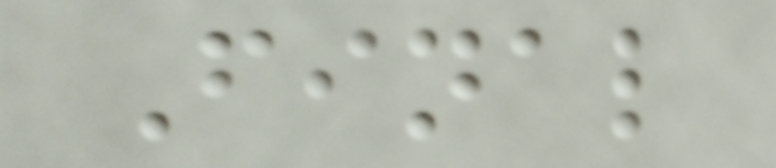Final
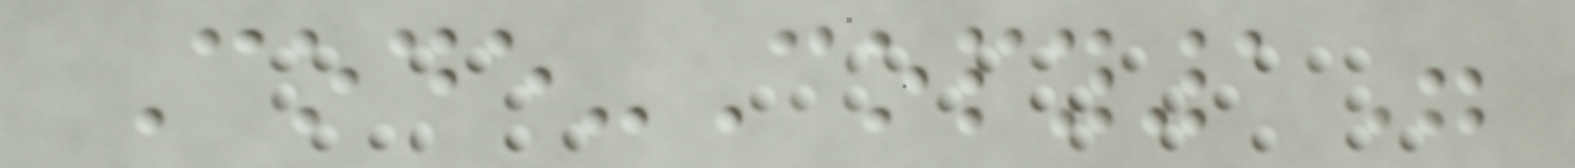Code-Copy1"
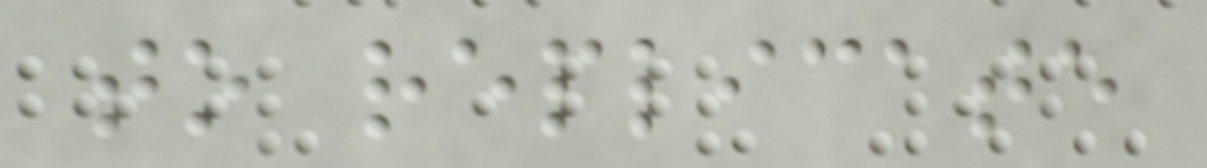to replicate
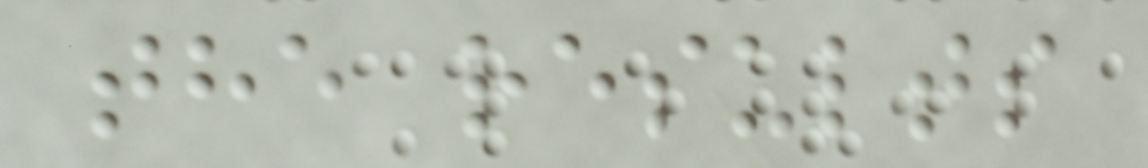the results
